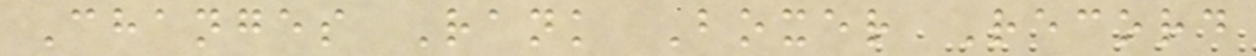Changes Rank Boxer Record
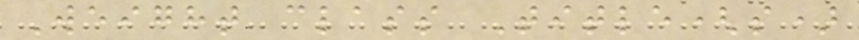Weight class Title(s)
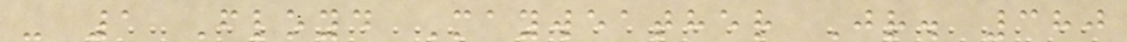- 1 Floyd Mayweather Jr. 380
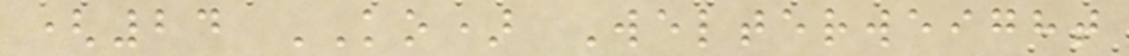(24 KO) Welterweight
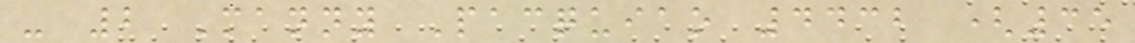- 2 Manny Pacquiao 4432 (35
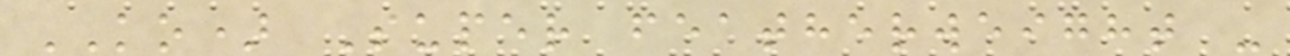KO) Super featherweight -
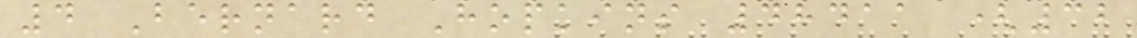4 Bernard Hopkins 48411 (32
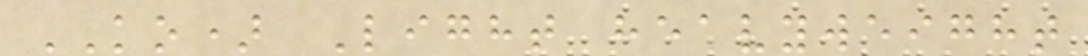KO) Light heavyweight
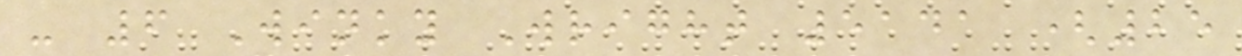- 6 Winky Wright 5141 (25
